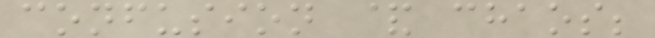confusion & chaos;
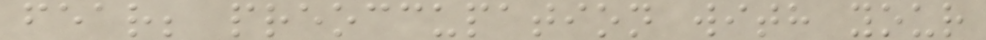fear; preoccupation with your
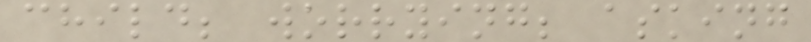child; worrying; asking
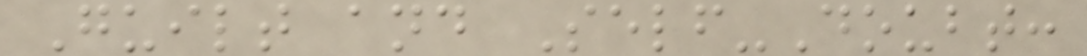Guilt and Self-Doubt:
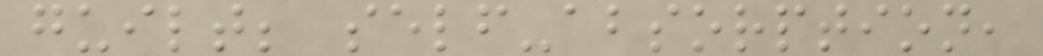guilt; self-absorption,
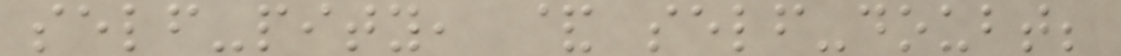self-pity, & self-doubt;
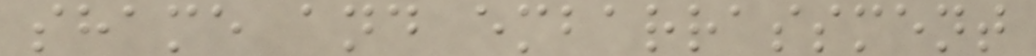shame and embarrassment
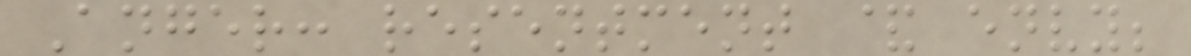Anger: resentment & envy;
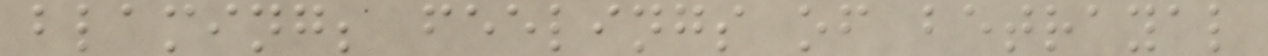blaming; feelings of betrayal
